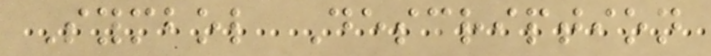Symbol Description
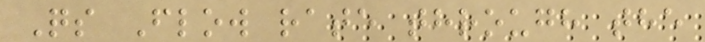Qs Flow rate through the
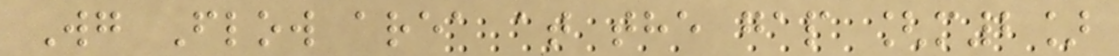Wg Flow area at the gap [m2]
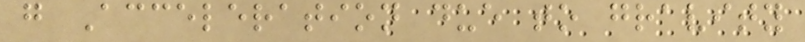g Acceleration due to gravity
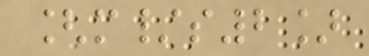[m/s2]
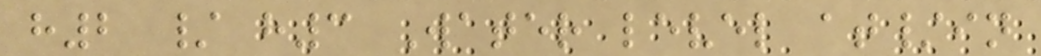h2 / h3 Water level at/in
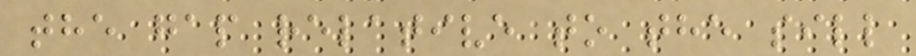the gap relative to the sill
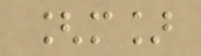[m]
